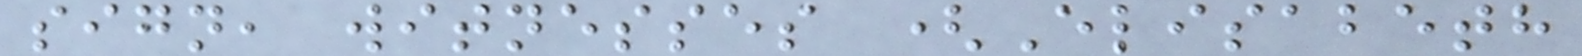sign, witnesses (Elisabeth
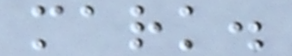mark.
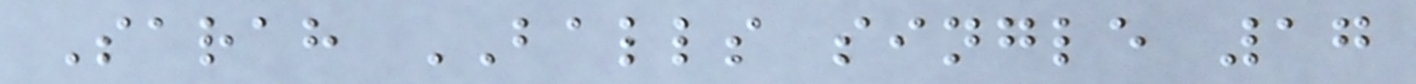Sarah BALLS single 17
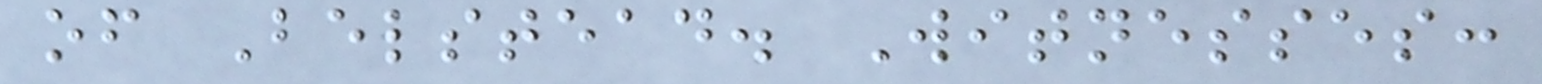of Belstead. Witnesses:
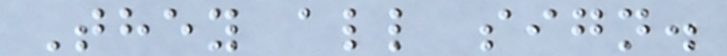They all sign.
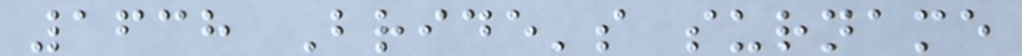1638 Bride's surname
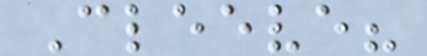Cleeve?
